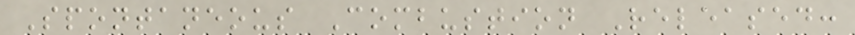Spontaneous Combustion Released:
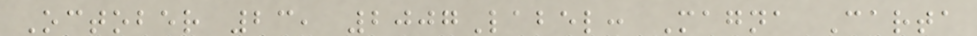October 23, 2007Label: Magna Carta
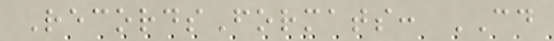RecordsFormats: CD
